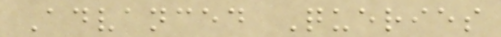Advanced Queries
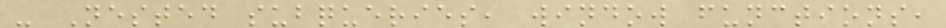- Nested subqueries, window functions,
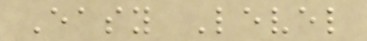Easy Level
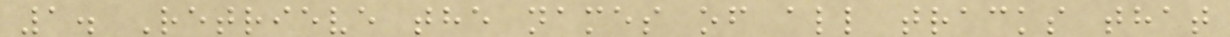1. Retrieve the names of all tracks that
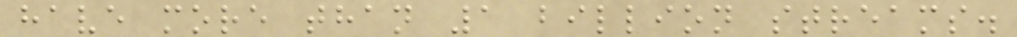have more than 1 billion streams.
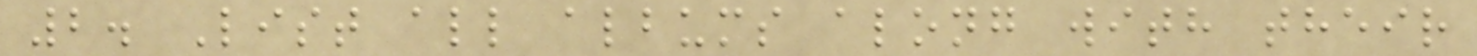2. List all albums along with their
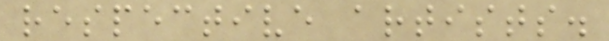respective artists.
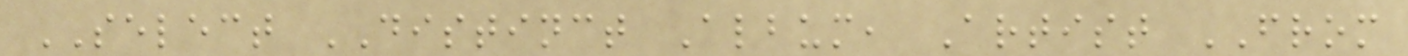SELECT DISTINCT Album, Artist FROM
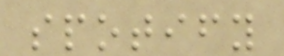spotify
